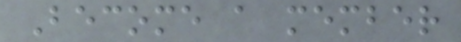Become a member
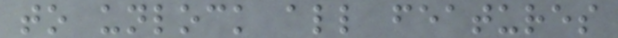to unlock all features
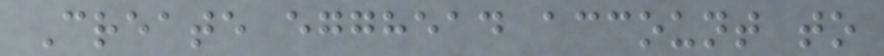Create egghead account to
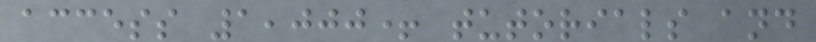access 1,000+ tutorials and
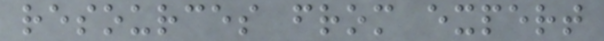resources from expert
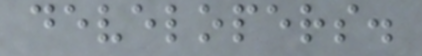developers.
